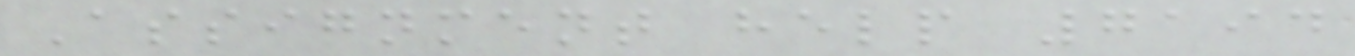Assignment help 7194
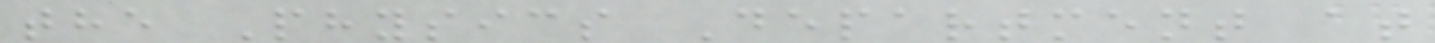the Physics Department at
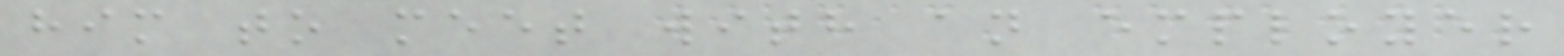him to meet with an employer
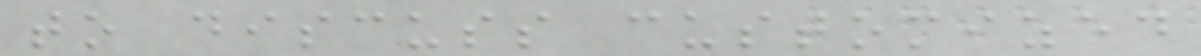to discuss customized
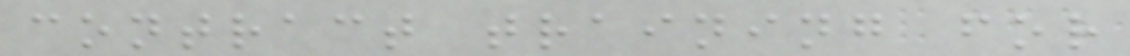contract training for
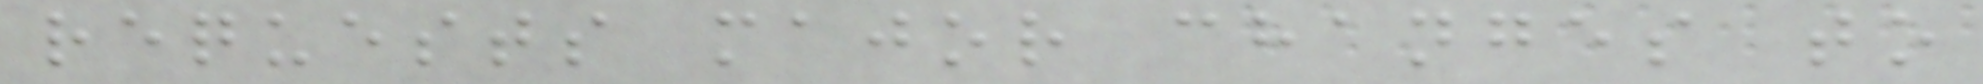requests major changes to
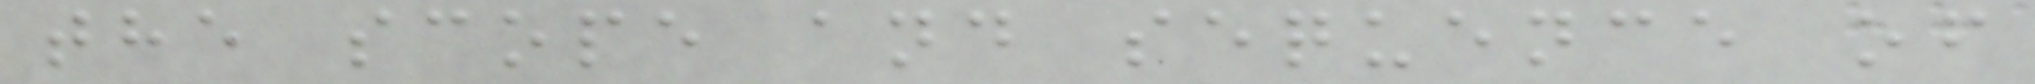the scope and sequence of
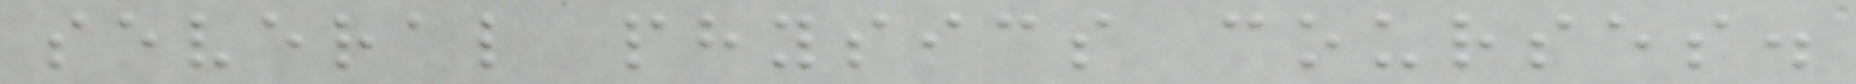several physics courses.
